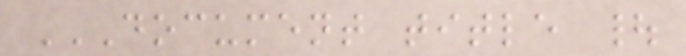DOCUMENT TITLE |
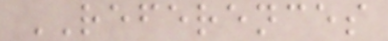REFERENCES
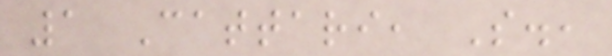1 Cattari, S.,
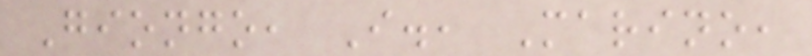Giongo, I., Marino,
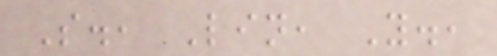S., Lin, Y.,
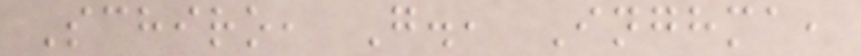Schiro, G., Inghma,
